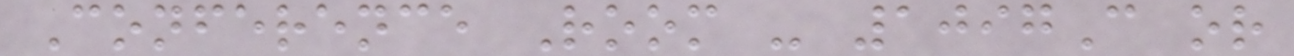Conference Room - 1097C or
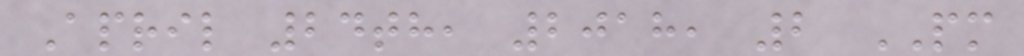April 24th, 2018, 2 PM
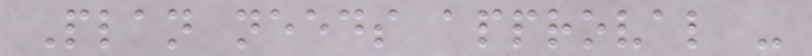Plan needs approval -
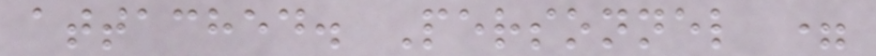attached. Personnel =
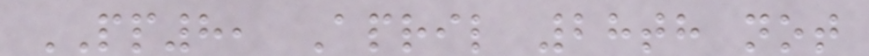PP8, April 28th not
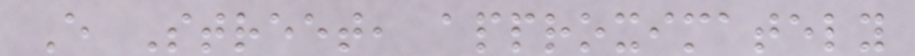E Street, approximately
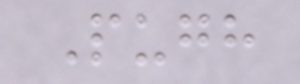Pugh
